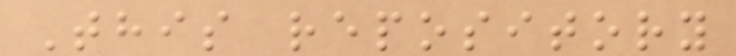This repository
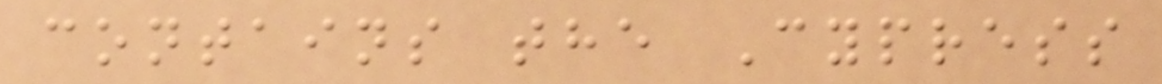contains the Cypress
